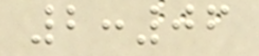2:06
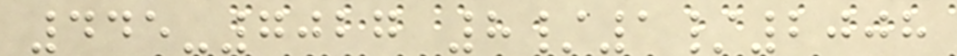445-7027 8/1/2008
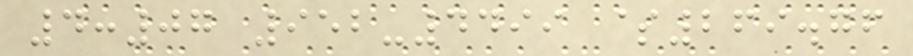4:07 952-4499 $269.76
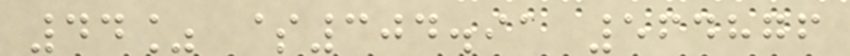44% $304.91 564876
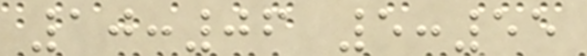10:06 5:55
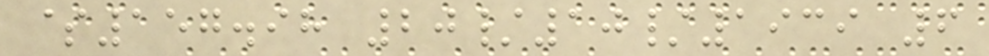$157.98 20/10/1939 6
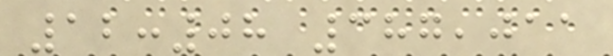12:08 387,011
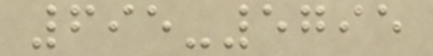695-5795
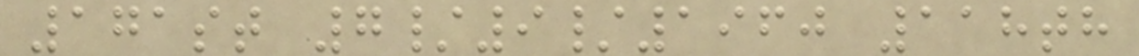171st 7/9/1960 118th
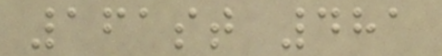161st 481
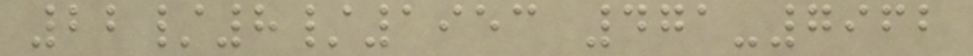22/8/1953 471-7962
